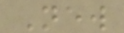New
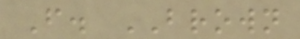F. BROWN
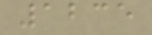1235
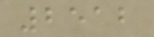2512
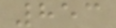853
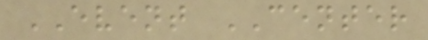EVENT CENTER
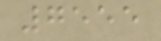7555
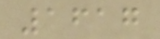1617
